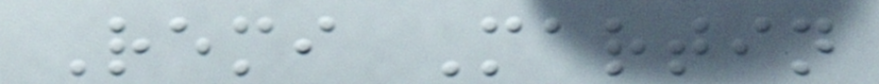Remi Martin
